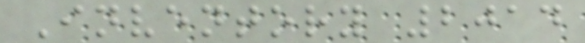Inventory 2014
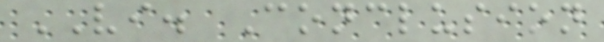VI. Conclusion
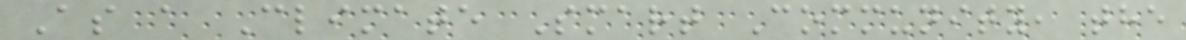As a Climate Smart Community, the
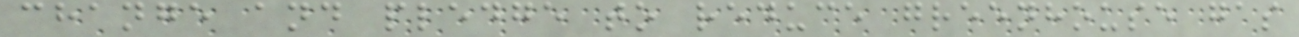change and pledge to reduce greenhouse gas
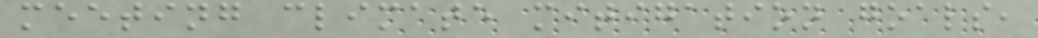meeting climate mitigation goals,
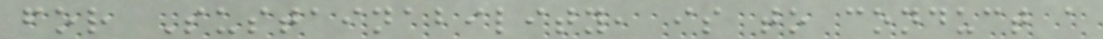for Sustainability, is to conduct a
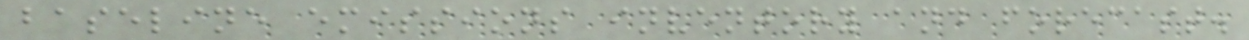baseline emissions inventory and forecast.
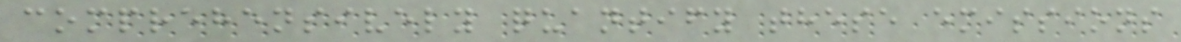comprehensively quantify these emissions
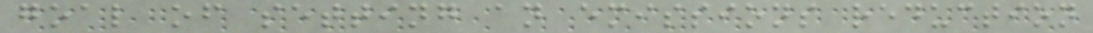goal of setting an emissions reduction
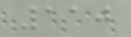110
